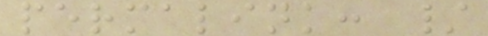permalink: /
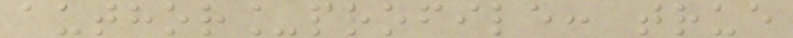author_profile: true
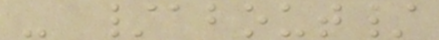- /about/
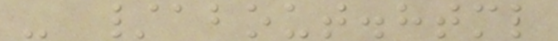- /about.html
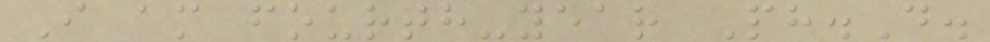I am fourth-year Ph.D.
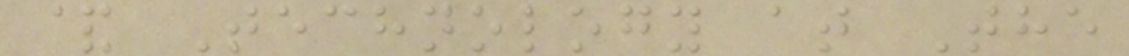& Technology at The
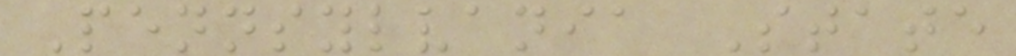Pennsylvania State
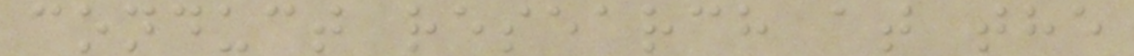conduct research at the
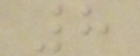8
